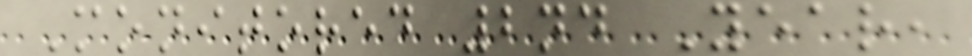Monitored 2nd Year,
